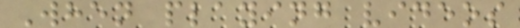When playing videos
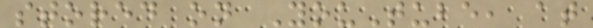stored on YouTube, at
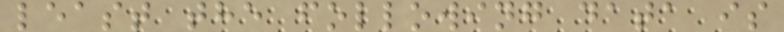least the following data is
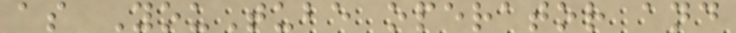as YouTube operator and
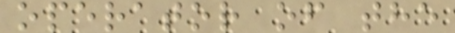operator of the
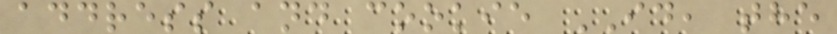address and cookie ID, the
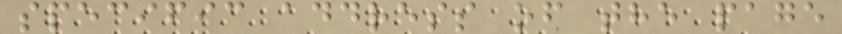specific address of the page
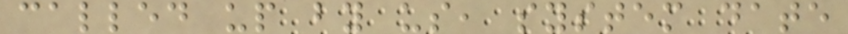called up by us, system date
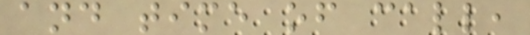and time of call,
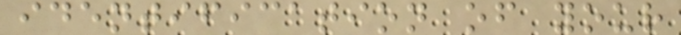identification of your
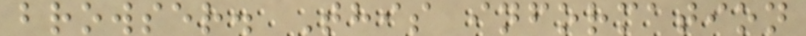browser. This information
